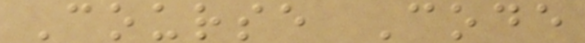Course Code
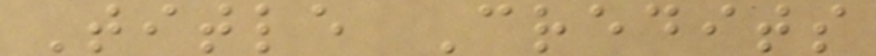Title Credits
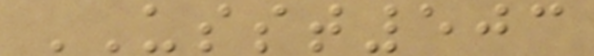USST503
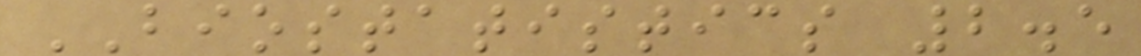BIOSTATISTICS 2.5
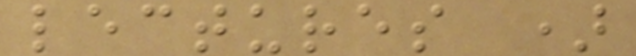lectures )
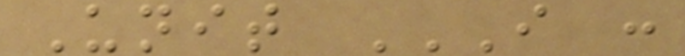Unit I :
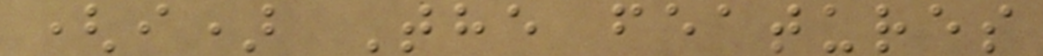(i) The features
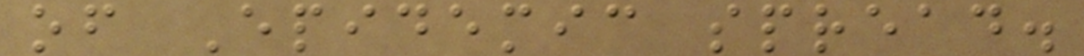of Epidemic spread.
